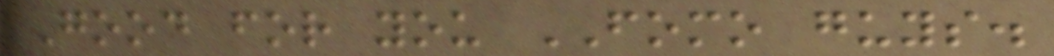Good for you FOMO guys.
